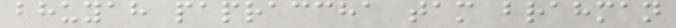bhuyah papraccha tam brahman
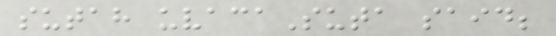sutah uvacaSuta said;
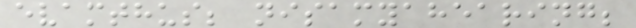evamthus; nisamyahearing;
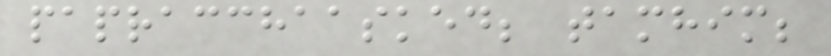papracchaasked; tamhim;
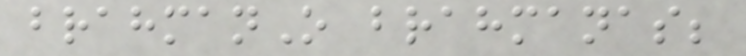brahmanO brahmanas;
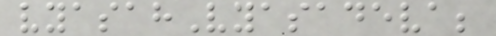vyasahVyasadeva;
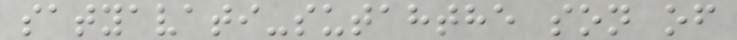satyavati-sutahthe son of
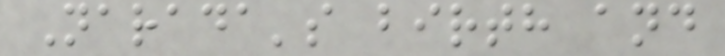Narada's birth and
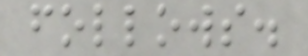follows.
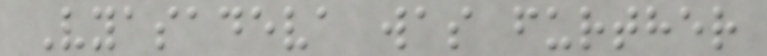Vyasadeva was further
